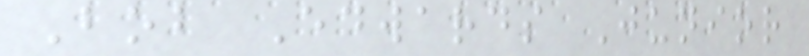Bob Edwards Junior
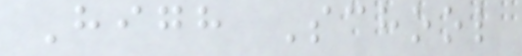High School
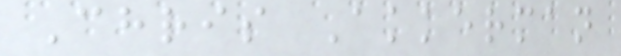Chris Akkerman
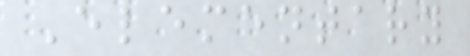Elementary
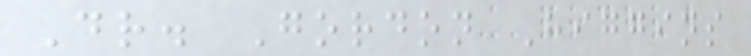Dr. Gordon Higgins
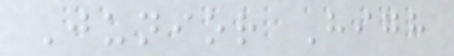Junior High
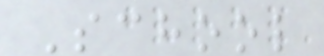School
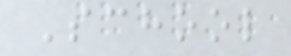School
